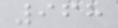968
